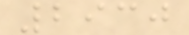2930
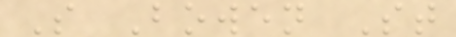S Bowen St
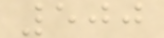500
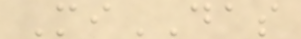MiDAS
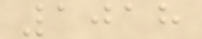1018
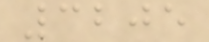3205
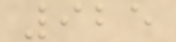925
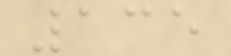135
